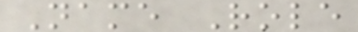Name Role
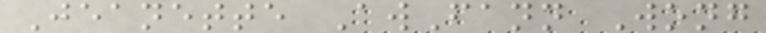Jeanette AwFann Wong
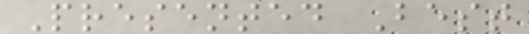Presented Best
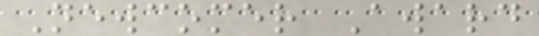Newcomer Award
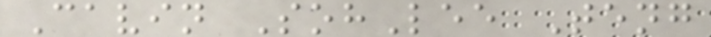Cavin SohLee Teng
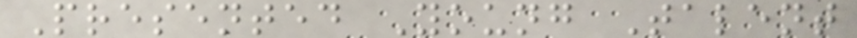Presented Young Talent
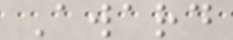Award
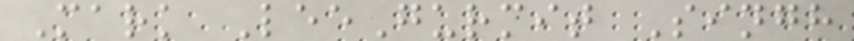Mark LeeGurmit Singh
